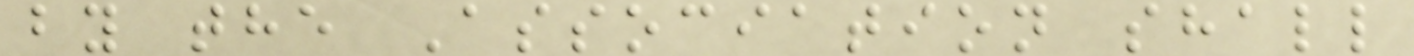by the Association shall
